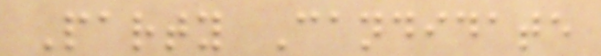Party Candidate
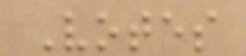Votes
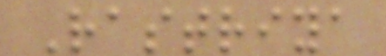Rastriya
